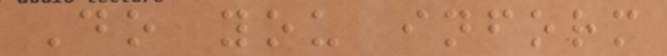Do you inform
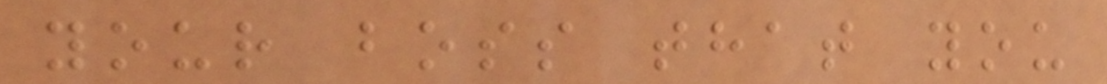your boss that you
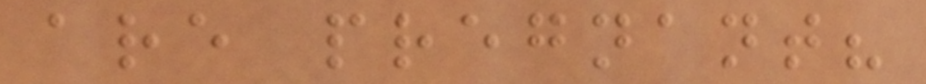are pregnant?
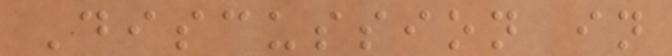Discussion in
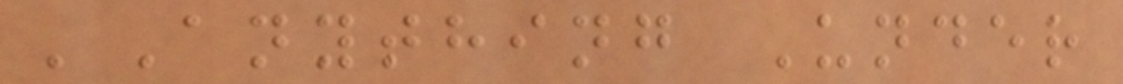'Anything Under
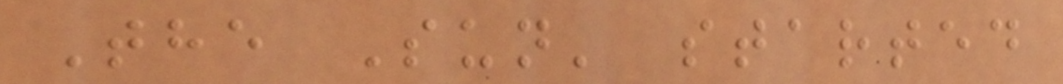The Sun' started
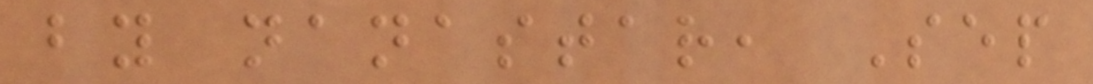by nanastar, Sep
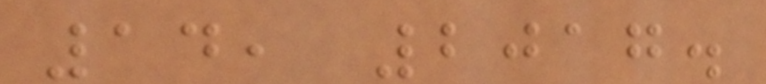14, 2017.
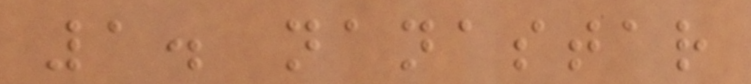1. nanastar
